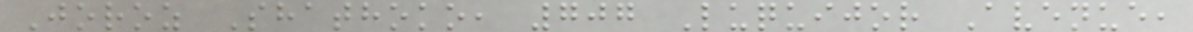Joroz Shathoko, 707 Luquijor Avenue,
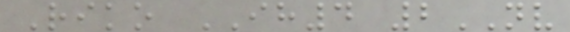Riko IH4 2NV
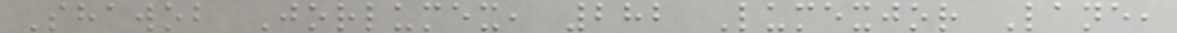Shawob Jorlumex, 282 Lumexjor Lane,
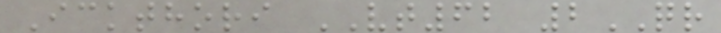Ickthori VT62 2QR
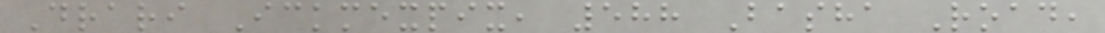Drari Ickmexpix, 588 Basha Road,
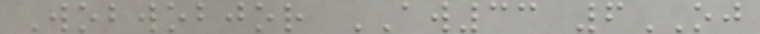Wobwobjor AW33 6OJ
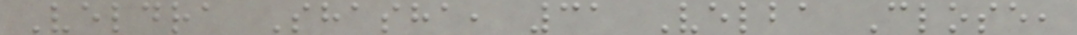Veldra Shasha, 31 Velba Close,
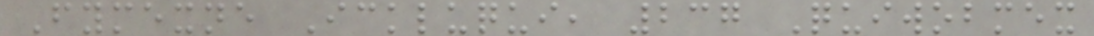Fymexne Ickluqui, 237 Quiwobmex
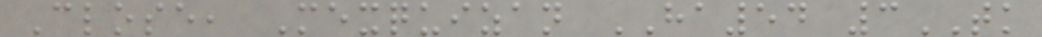Close, Mexquizan HA54 3TK
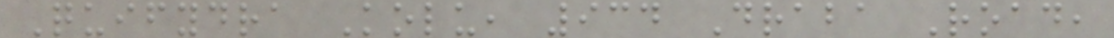Quifydra Kolu, 934 Draba Road,
